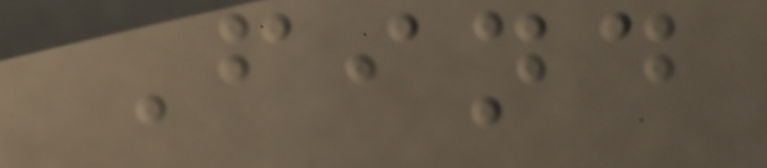Find
